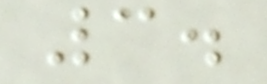3.
